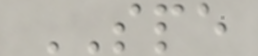SPE
